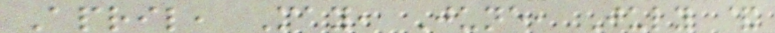April, May, June, July &
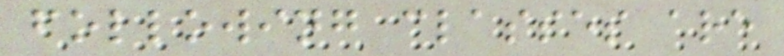following classes are
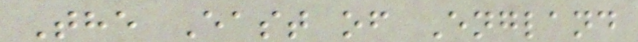The East of England
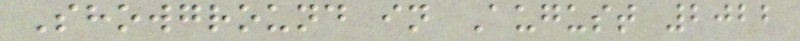Showground in August 2022
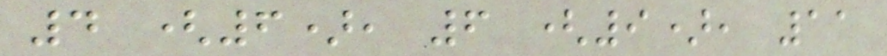4 (6), 6 (9), 11
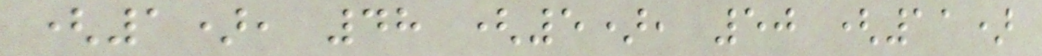(1), 48 (5), 50 (11)
